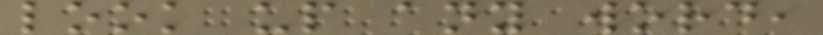look up any word,
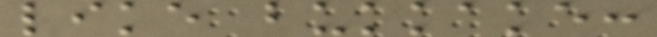like bukkake:
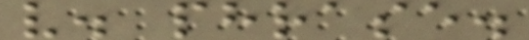v. phrase.
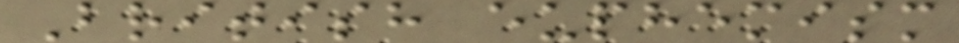British euphemism
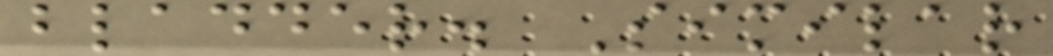bladder. Similar
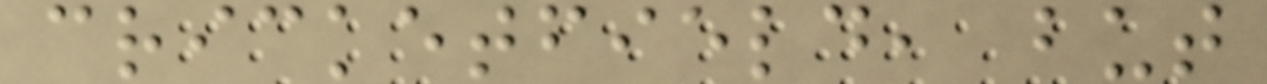cricketfield, but
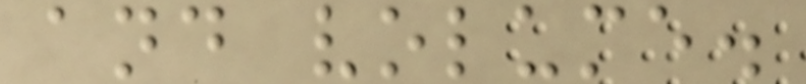and volume.
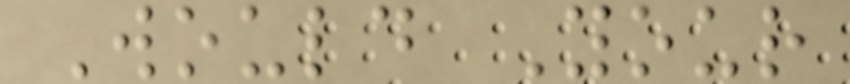Would Your
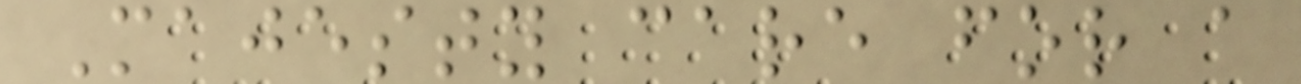Majesty care for a
